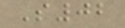S02
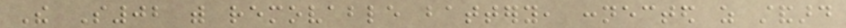The S02 with removable battery, connected as standard
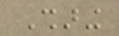Sharing
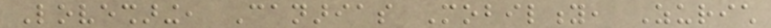Lovesharing, Canarias Mobility, Zurich
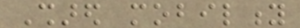Shared mobility
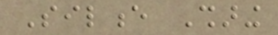Silence Sharing
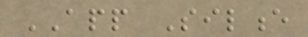APP Silence
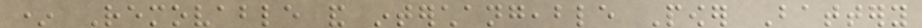* Removable and interchangeable Power Battery
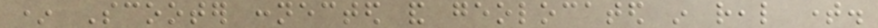* Scooter connected and geolocated in real time.
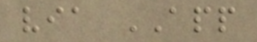via APP
